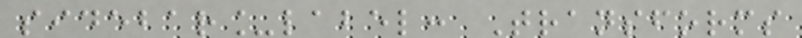sidebar_label: Transforms
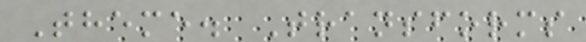Theme. Transforms
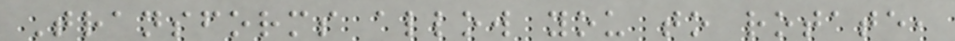Transforms allow you to rotate,
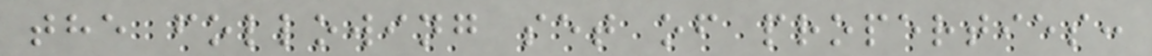the following set of properties:
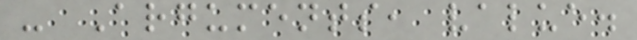- Arguments, value.
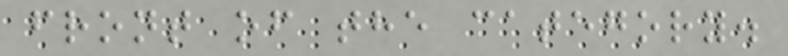front of the category.
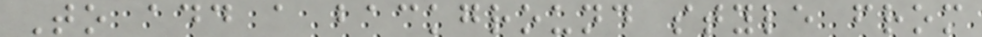To add a background style from
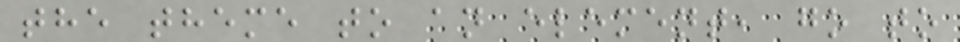the theme to an element, go to
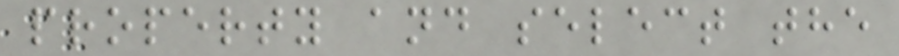property and select the
